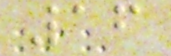16
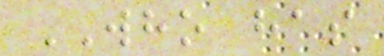WHO has
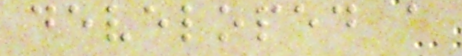developed a
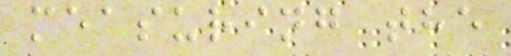measuring the
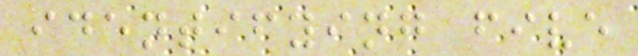identifying five
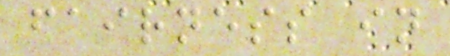fairness in
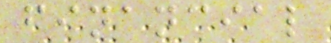financial
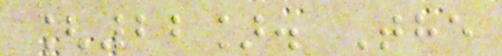[22]. The
